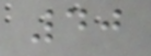40
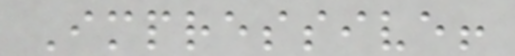Impressive!
